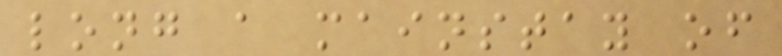long a mainstay of
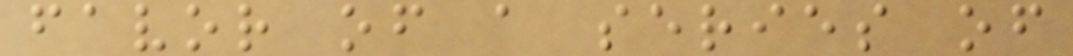favor of a series of
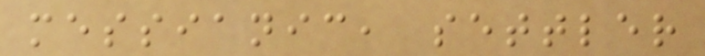messianic, settler
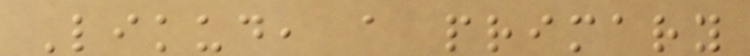Likud, a primary
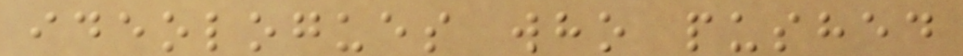ideologues who pushed
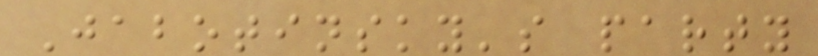Jabotinsky's party
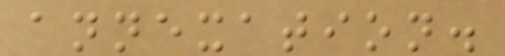annexation.
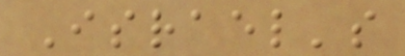Israel's
